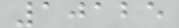10125
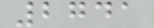2741
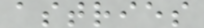astries
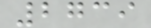2739
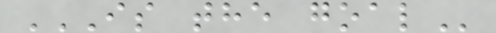IS THE GOAL
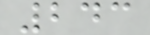243
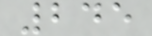245
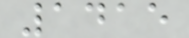1415
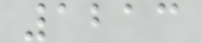1213
